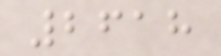2618
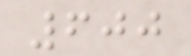600
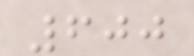600
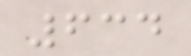634
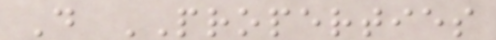D PROPERTIES
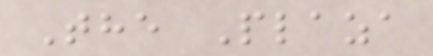The Plaza
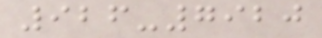926-7920
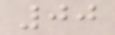00
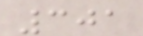301
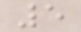5
